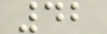42
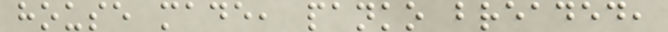house made, panko breaded,
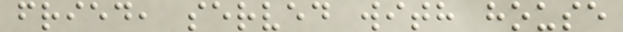fried, served with house
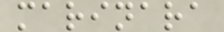marinara
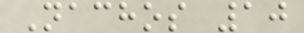Nachos 10
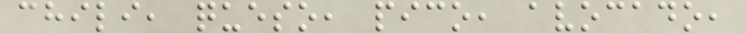chili, queso, pico, avocado,
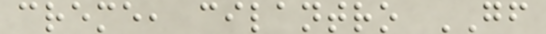creme, cilantro GF
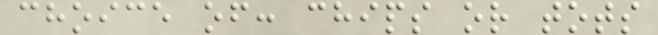choice of: chips or tots
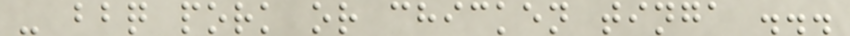- bbq pork or chicken tinga ...
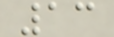13
